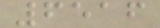6516
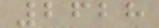2628
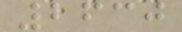2630
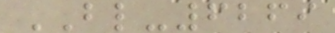BL-6269
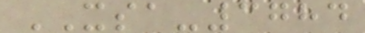XSA-3784
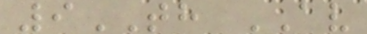9TH AV
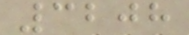3208
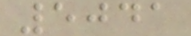5041
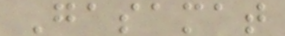Gasamat
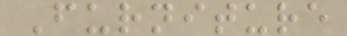Furniture
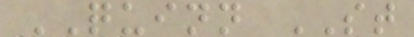QUINN ST
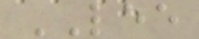LEE
